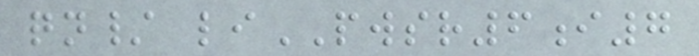qn/ liPWSR6i7
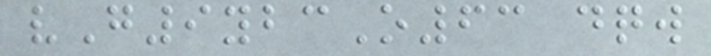vG9ybcO63 dqw
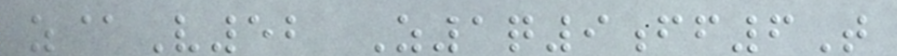z@V52 Z1q9ff6T
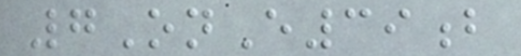7OnE39b
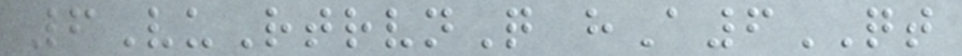6VuRtrvnQ hA6QT
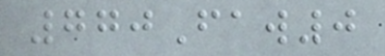770Faw0
